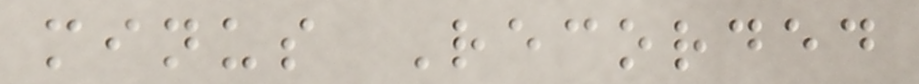minus Recorded
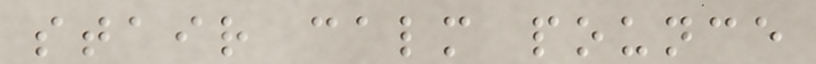stair calm pounce
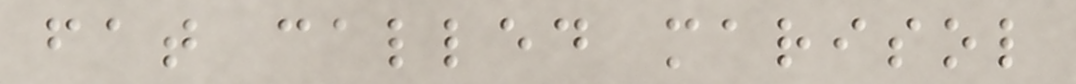fat called marisol
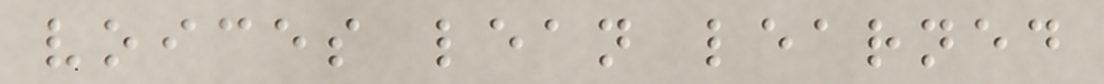voices lean learned
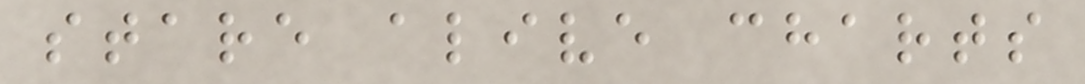stare alive charts
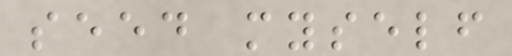seed myself
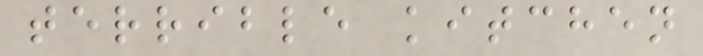terrible kitchen
